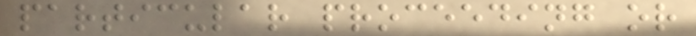particular proceeding or
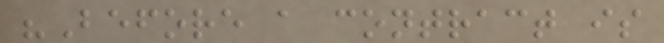"Before a contract is
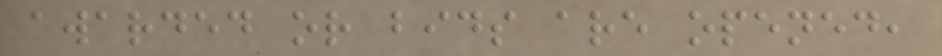awarded or bids are opened,
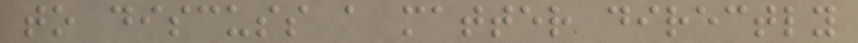to discuss a matter directly
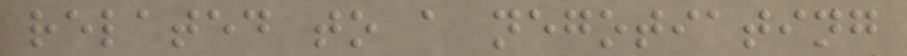related to a negotiating
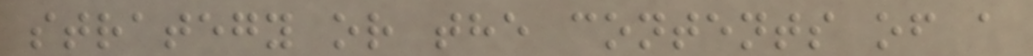strategy or the contents of a
